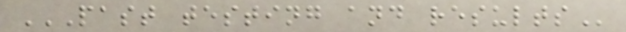PAST TESTING AND RESULTS
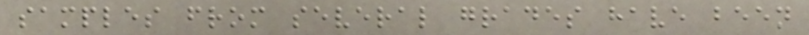samples from several grades have been
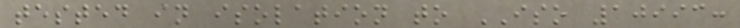tested in isolation to ISO 10993:
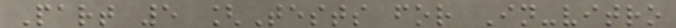Part 5 [Tests for In-vitro
